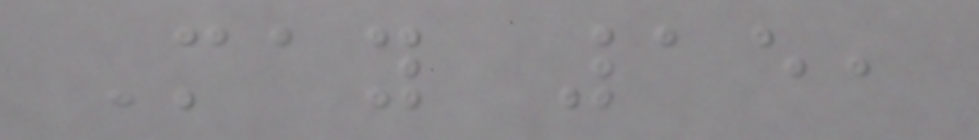May 15,
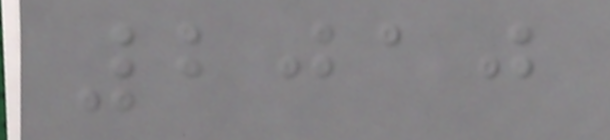2010
